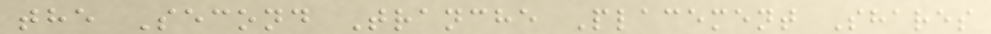the Second Tranche Placement Shares
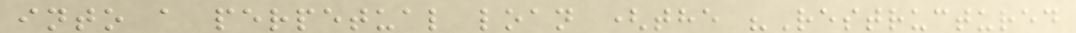into a perpetual loan (the "Restructured
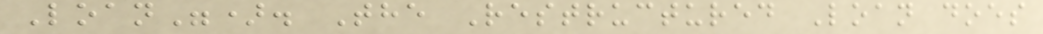Loan"). The Restructured Loan does
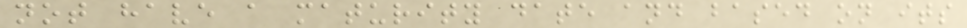not have a maturity date and based on its
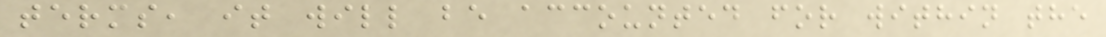terms, it will be accounted for within the
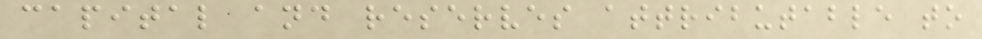capital and reserves attributable to
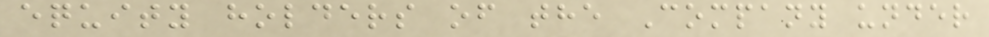equity holders of the Company under
